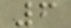6
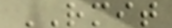RMIT
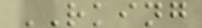RKING
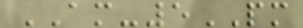AM-5PM
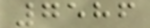7586
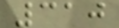310
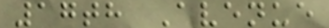17th Avenue
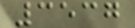3537
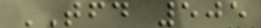TFD 505
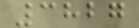3827
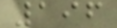196
